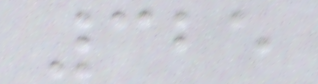325
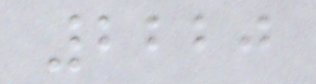2220
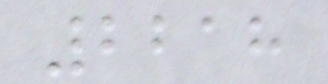2218
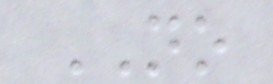NO
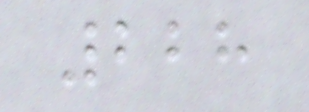228
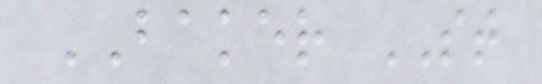BAKER ST
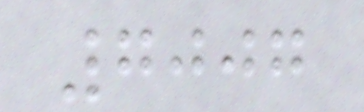7007
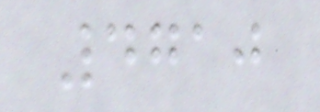4710
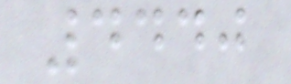4440
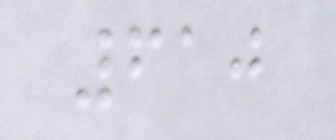610
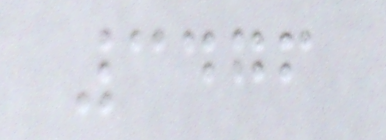3476
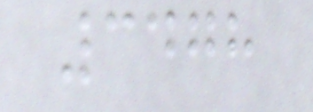3478
